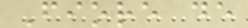Fiore de
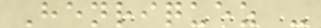Henriquez -
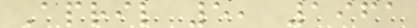April 5, 1961
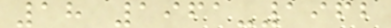18 1961-1962
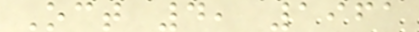Oct 4, 1961
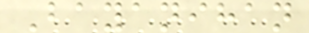Bayanihan
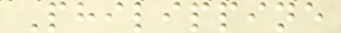Philippine
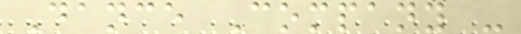Dance Company -
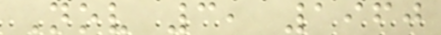Nov 3, 1960
